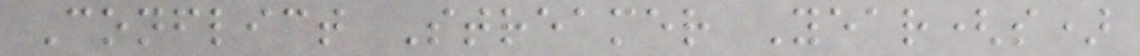Conflict Streamer Year(s)
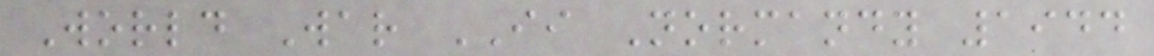World War II Normandy 1944
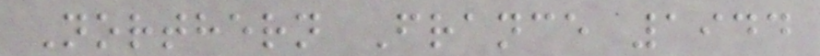Northern France 1944
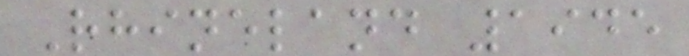Rhineland 1945
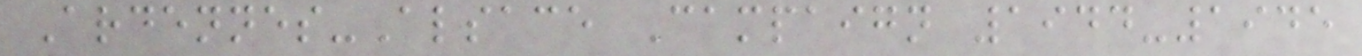Ardennes-Alsace Campaign 1944-1945
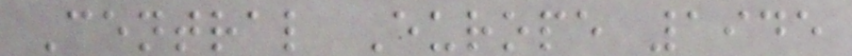Central Europe 1945
